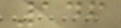146
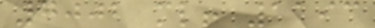7002 ml! 1193
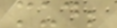mud;
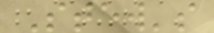Stew's
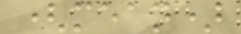(mean)
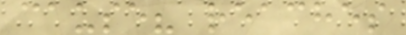cause? reaches
